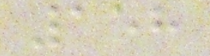158
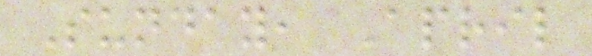Sunday, April
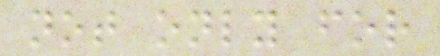not only for
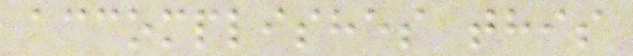accomplishes this
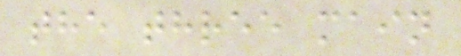the three main
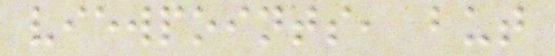viewpoints, but
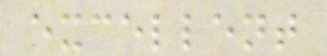excellent
